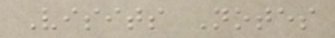Visits Notes
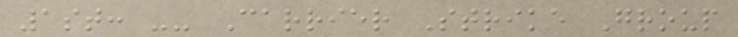1st: -- Carrier Strike Group
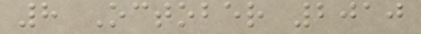8 October 2010
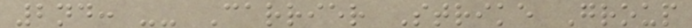2nd: -- Carrier Strike Group
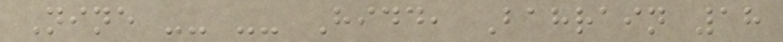Nine -- -- Hidd, Bahrain 18
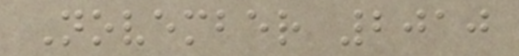November 2010
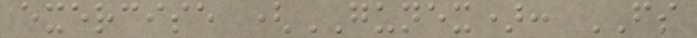exercise (GUNEX): FS
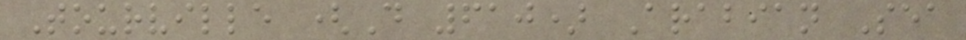Tourville (D 610) Arabian Sea
